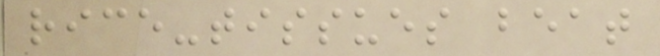rice-tissues beat
